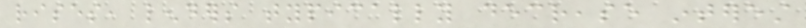rises, lenders typically decrease interest
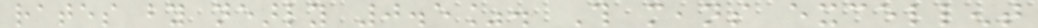rates by nearly 0.5%. This means excellent
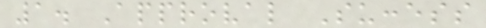1. Approval Success
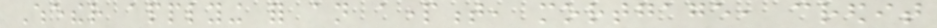Whether applying for an apartment, mortgage, credit
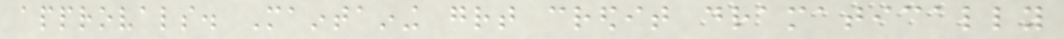approvals. Maintaining great credit dramatically
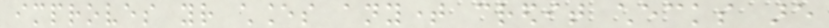improves your chances anytime credit checks are
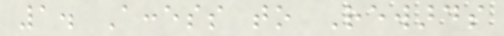1. Access to Rewards
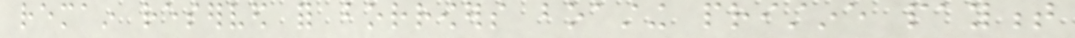remain reserved for borrowers boasting pristine payment
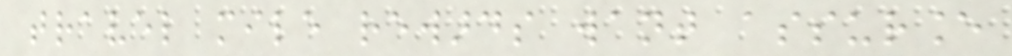travel mile rewards want assurance
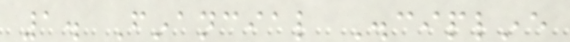1. Financial Discipline
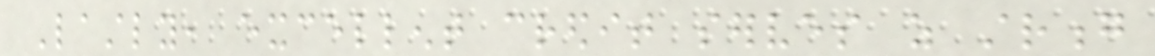Lastly, excellent credit serves as strong
